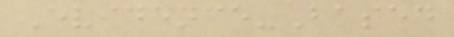Evidence-Based
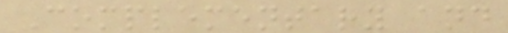Complementary and
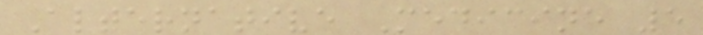Alternative Medicine 5
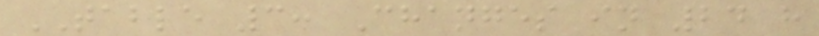TABLE 3: Changes in 24 h
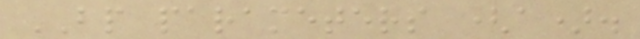BP parameters (a).
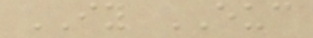IY EUC
